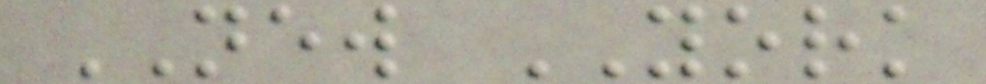NEW YORK
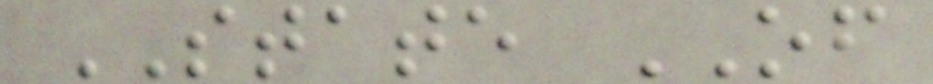STATE OF
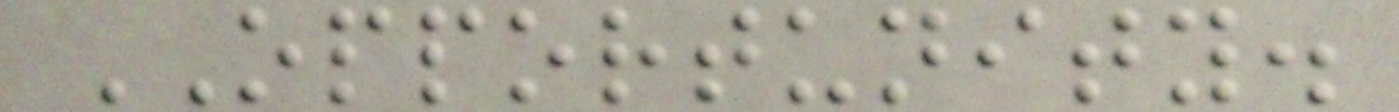OPPORTUNITY.
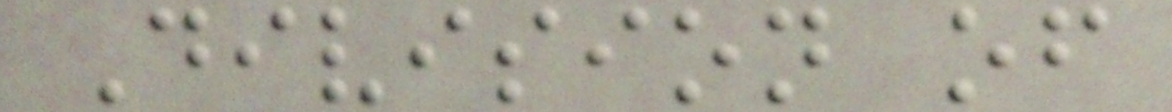Division of
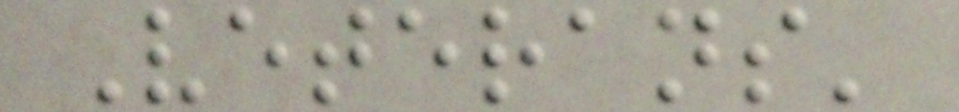Veterans'
